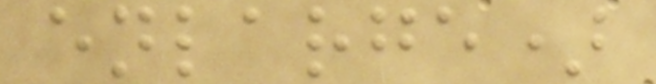enlarge)
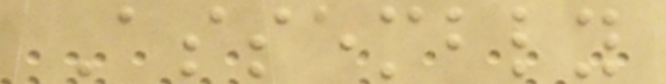Assembly
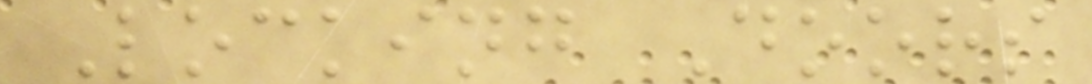Locking Doors
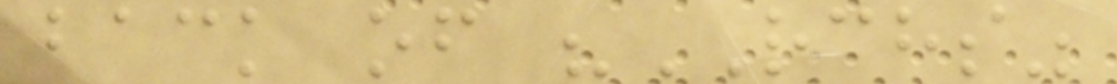back of "RCHS"
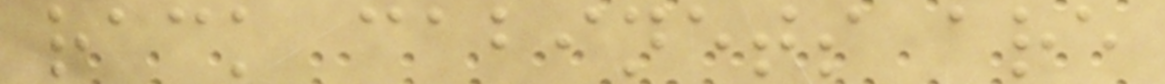rack cabinets are
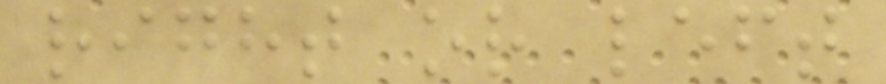right or left
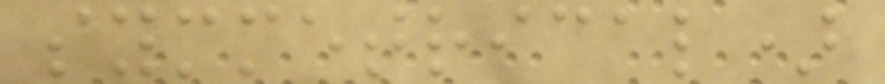symmetrical)
